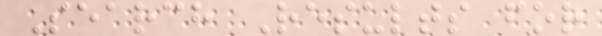Search Results for
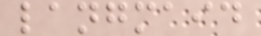langmaid
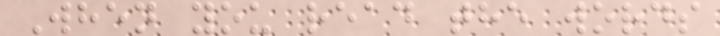When you read the words
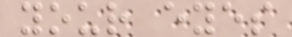your eyes
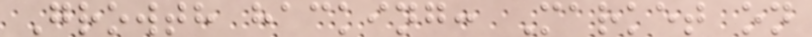Growth hacking: Market on
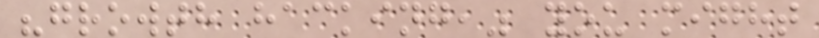"growth hacking," you might
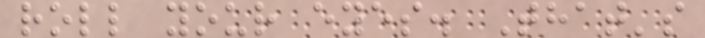roll your eyes. That's
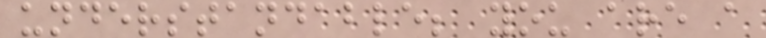understandable; you are a
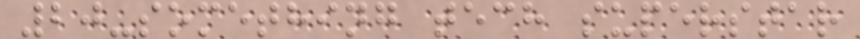20-something tech superstar
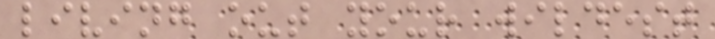living out your wildest
